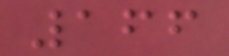166
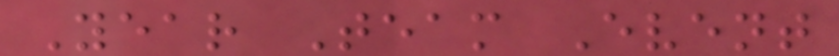Year Team Event
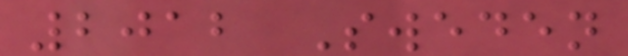2012 Sweden
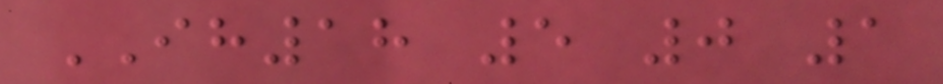IH18 5 0 1
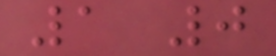1 0
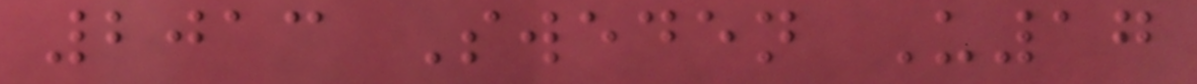2013 Sweden U17
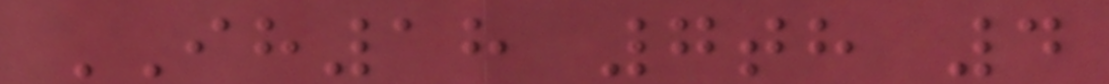IH18 7th 4
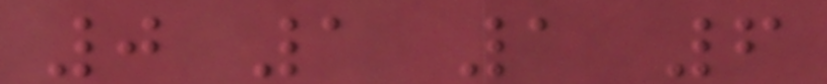0 1 1 6
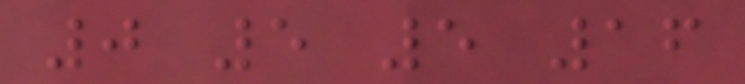0 5 5 16
